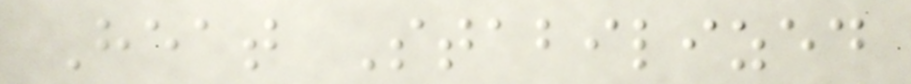Heat Stabilized
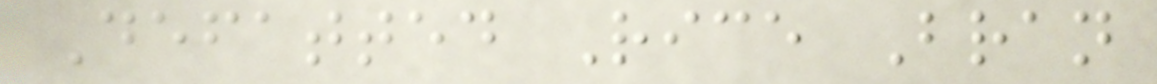Defatted Rice Bran
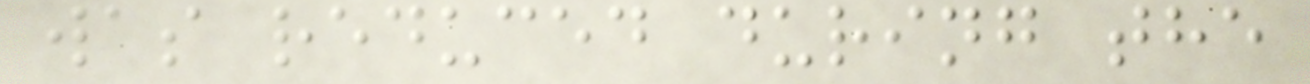was reduced during the
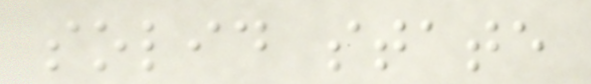solid state
